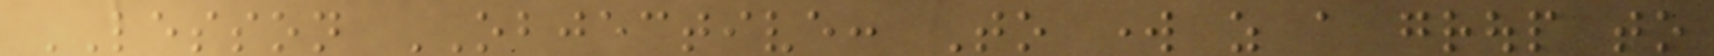LESSON OBJECTIVE: To work as a group to
